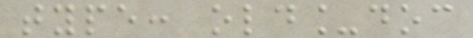type: old_doc
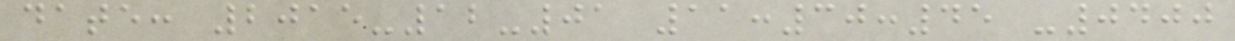date: 2015-12-01 11:30:45 -0400
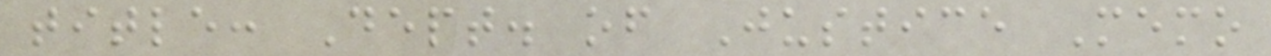title: Dept. of Justice Memo
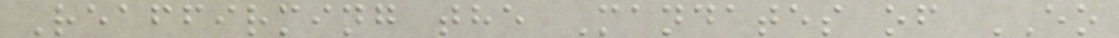Reaffirming the Mandates of EO
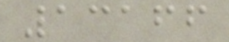13166
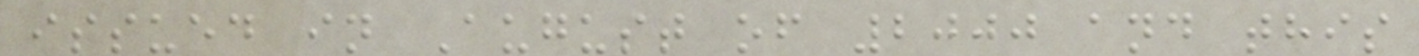issued in August of 2000 and this
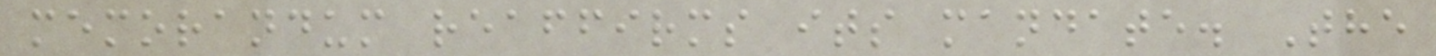memorandum reaffirms its mandate. The
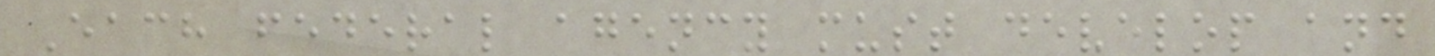Each federal agency must develop and
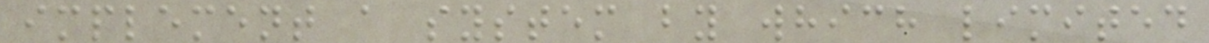implement a system by which limited
